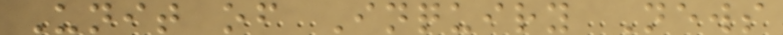Unit of Inquiry News
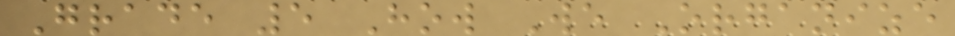Grade 5 How We Organize
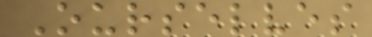Ourselves
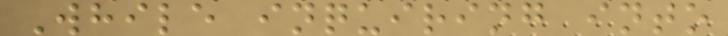While inquiring into
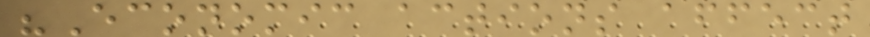"Economic actions affect
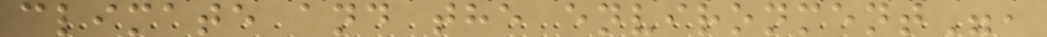climate and the environment",
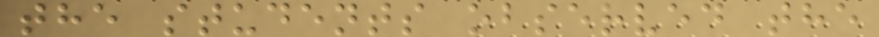the students observed the
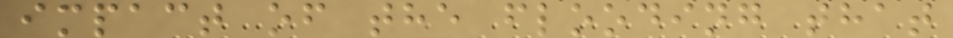impact of the flooding that
